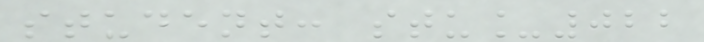student: stu_022
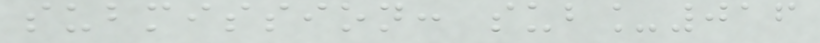submission: sub_016
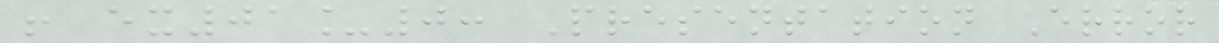! ex01_0: Presentation Error
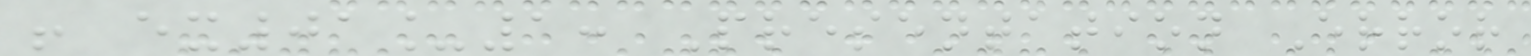! ex01_1: Presentation Error
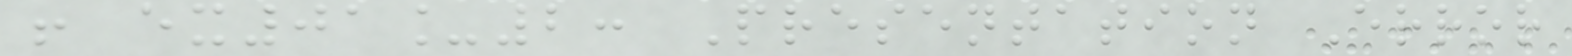! ex01_2: Presentation Error
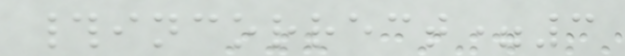#incorrect=3
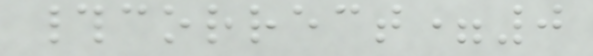#correct=0
